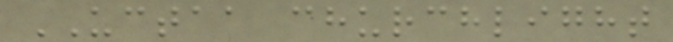UCTAA churchlight
